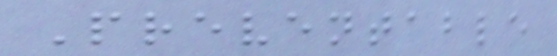Preventable
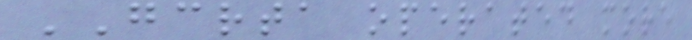GCRTA operated more
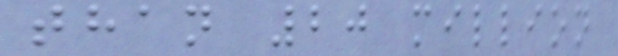than 20 million
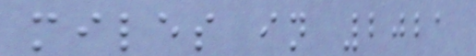miles in 2021
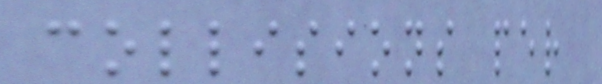collisions per
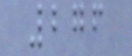276
